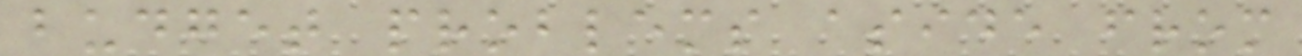budget problems aside from
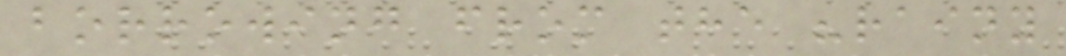borrowing from the "rainy
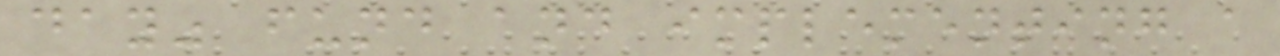day" fund and implementing a
